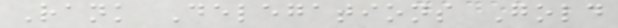Rank Delegations Gold
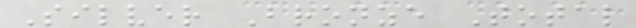Silver Bronze Total
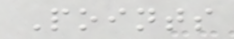Points
